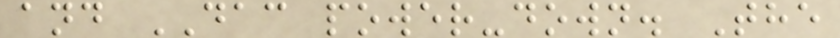and DAC power-down. The
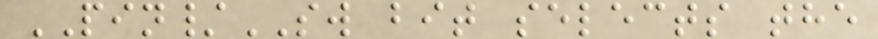PIN/SW bit selects the
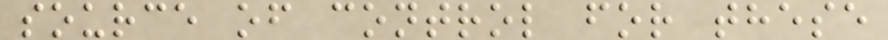source of control for these
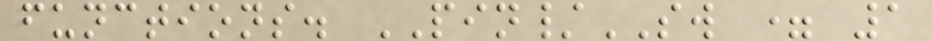functions. PIN/SW = 1
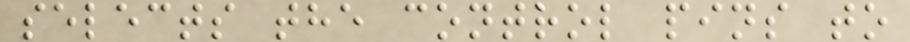selects the control pins to
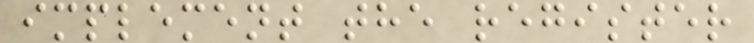implement the register
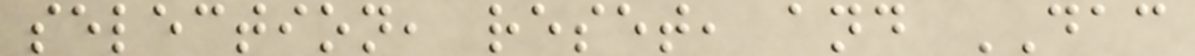selection, reset, and DAC
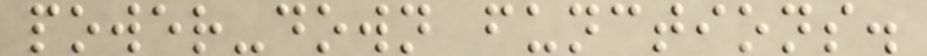power-down functions.
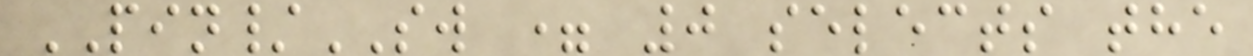PIN/SW = 0 selects the
